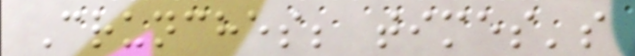Crunches; times's
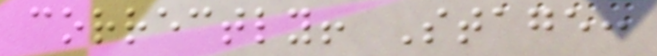correctly! Stage:
